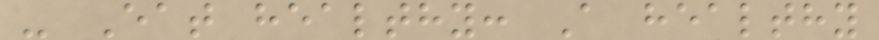- Eat healthy: A healthy
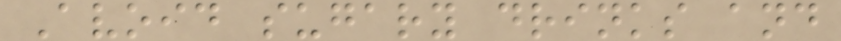Avoid sugary drinks and
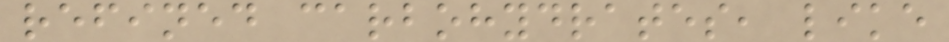refined carbohydrates, like
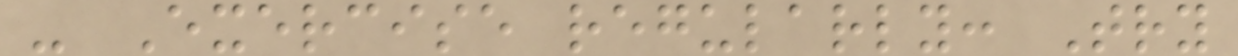- Exercise regularly: Try
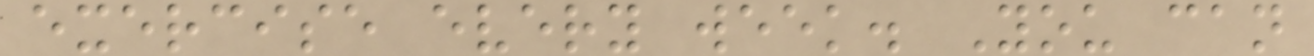exercise every week. You can
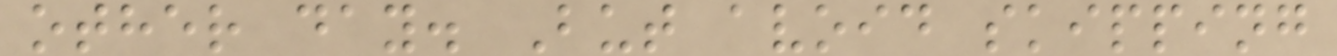other day. But avoid skipping
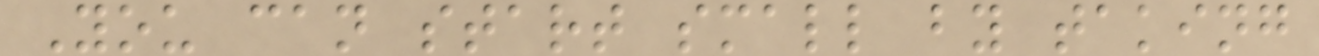You can start small by taking
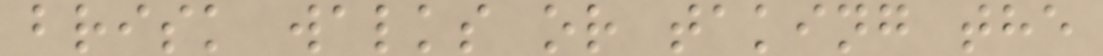brisk walks or taking the
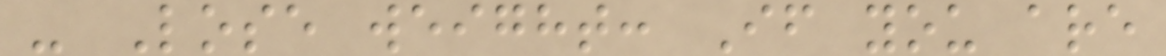- Lose weight: If you are
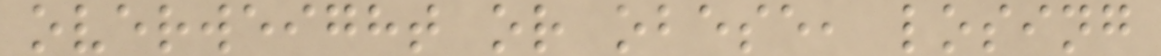overweight or obese, losing
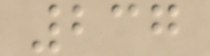237
